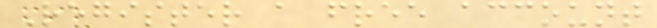Register a free account
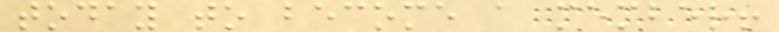today to become a member!
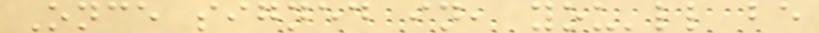Once signed in, you'll be
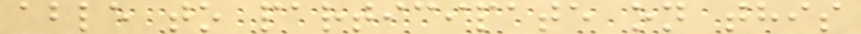able to participate on this
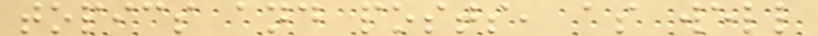topics and posts, as well
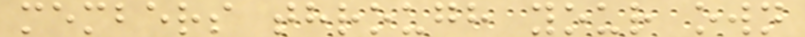members through your own
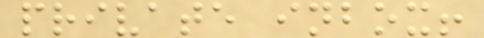private inbox!
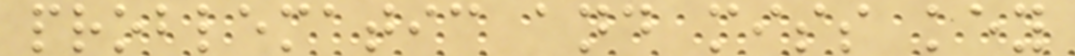problematic and miss key
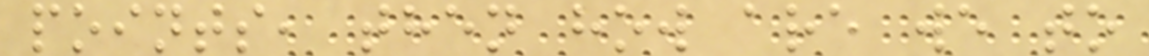points, then how are we to
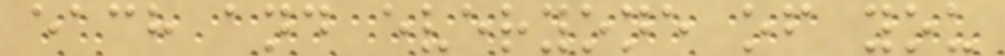each and everyone of you
